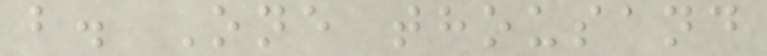b. One thousand
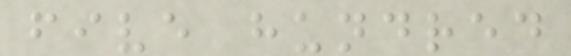five hundred
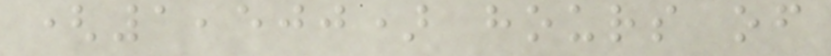(1,500) hours of
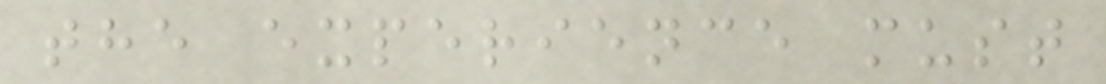the experience must
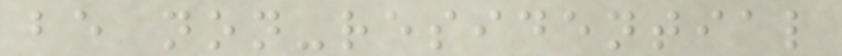be non-residential
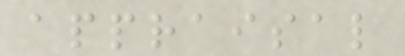appraisal
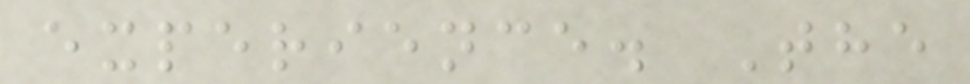experience. The
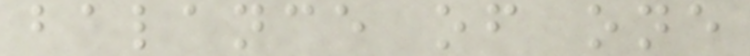balance of one
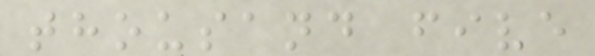thousand five
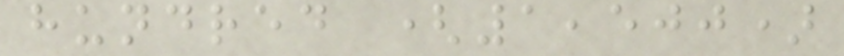hundred (1,500)
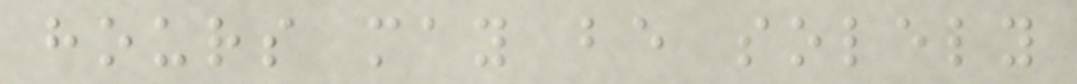hours may be solely
